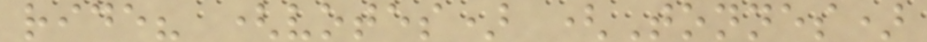ride? (votes) (Tonnes)
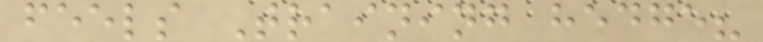feels Training hedge?
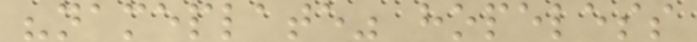"nameplate" hopeless
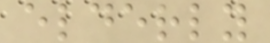elderly
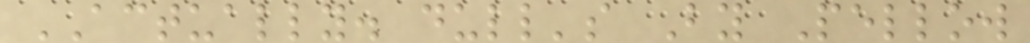ACTUALLY. dull's By Pellow
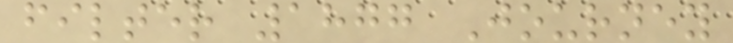filter 1877 Journey
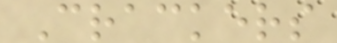Crackers
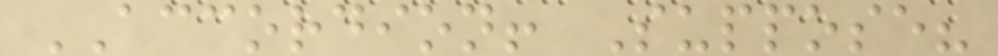ACCORDION! Suppose?
